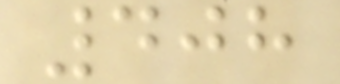408
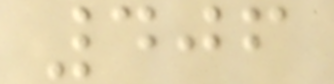406
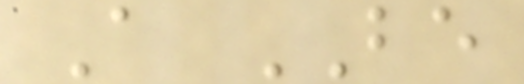A BE
